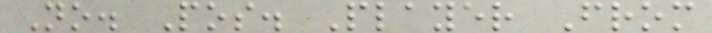No. Pos. Player From
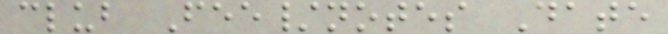club Fee/notes Date
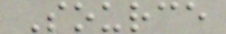Source
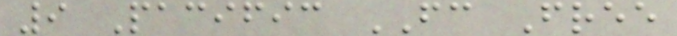9 Pacific FC Free
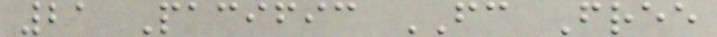21 Pacific FC Free
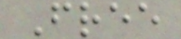Free
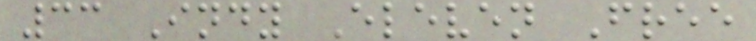33 Indy Eleven Free
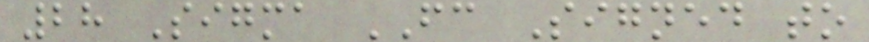28 Sigma FC Signed to
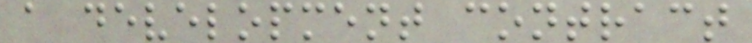a development contract
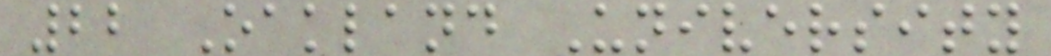22 Oakland University
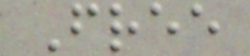Free
